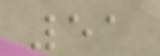51
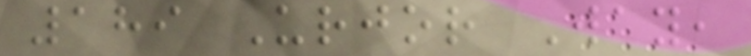189 Urjor Way,
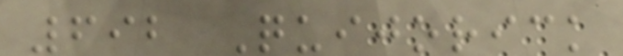692 Quijorick
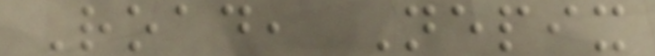Road, Nepix
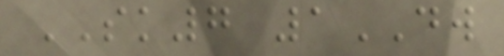SK7 1DW
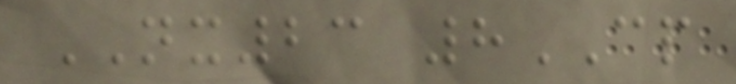NX23 8CP
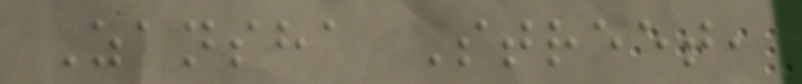Zansha Street,
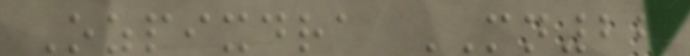Ozpixdra MN22
